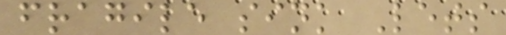fragile sink Lets
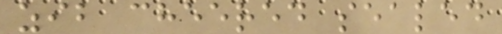zib cheered sealed
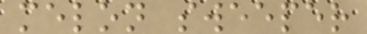melon sweeper
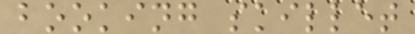booking skillet
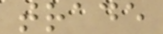trade
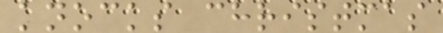knocks christmas
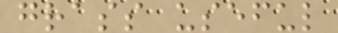grass useful
